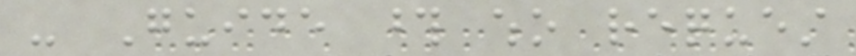- Guide those who request
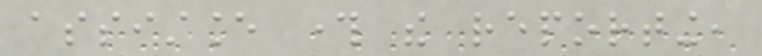assistance through the reporting,
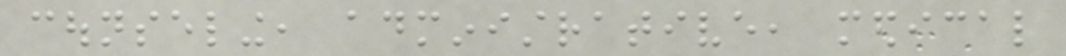counseling, administrative, medical
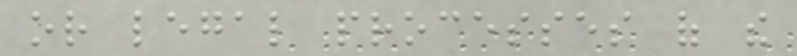or legal processes of the
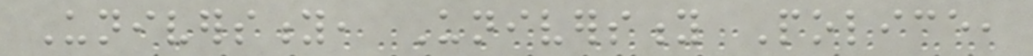University, University Police,
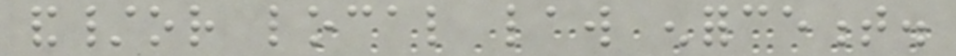and/or local law enforcement.
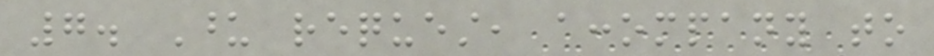7. Upon request, accompany to
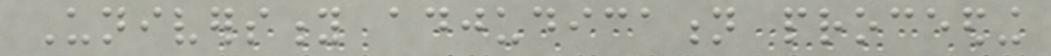University adjudication proceeding
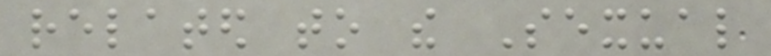related to the Sexual
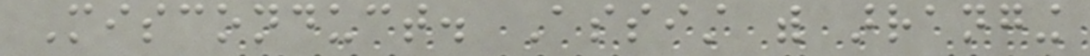Misconduct. Assist with arranging
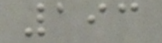193
